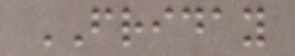FRIDAY
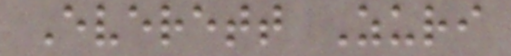Everett Zuri
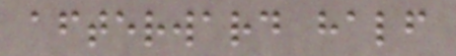afterward half
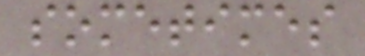sometimes
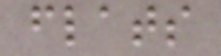flats
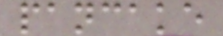pancake
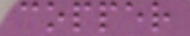copper
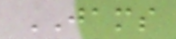JAMS
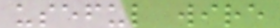useful wire
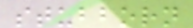stubborn
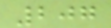207
